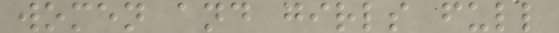women and girls full
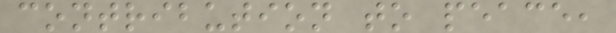contribution to peace,
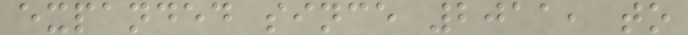expanded since 2011, to
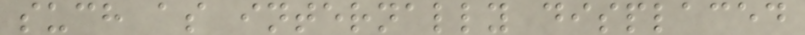such as internally displaced
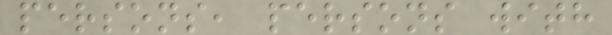persons, persons with
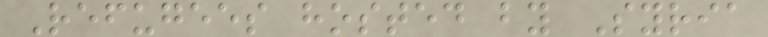Refugees hosted by Syria
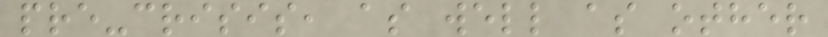pre-crisis, as well as other
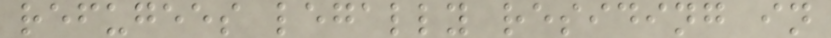refugees legally residing in
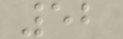52
